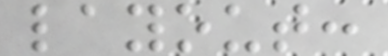layout:
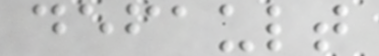default
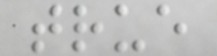true
